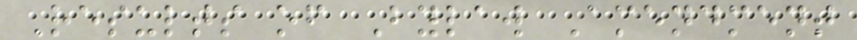Results of Bylaw Amendment
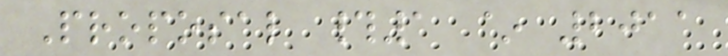Proposal #1 ~ 2011
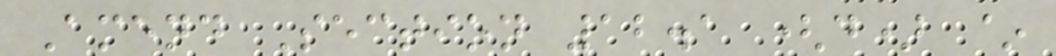Amend Section 12.1 (d) ~
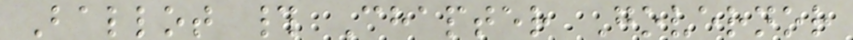Ballot # Chapter Governor
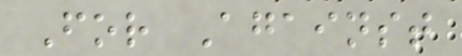For Against
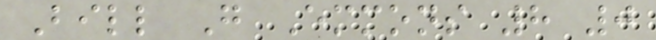Bill G Emmons 8 0
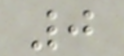0
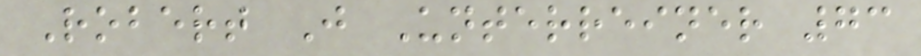Robert J Unterreiner 73
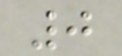0
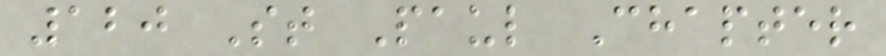120 St Paul Chapter
